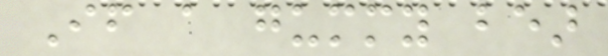If a gummy bear
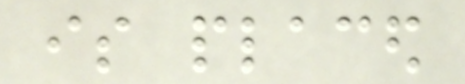is placed
